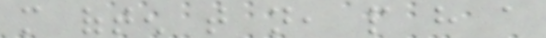more often that not, people have a
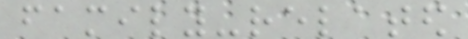family-related
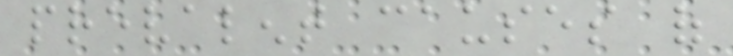prevalent causes of
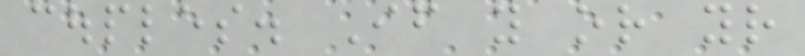couples. If you or your
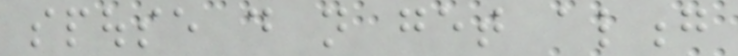spouse do not get along
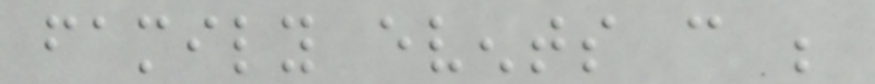family events can be
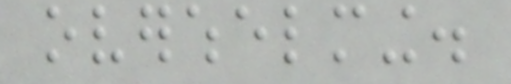overwhelming.
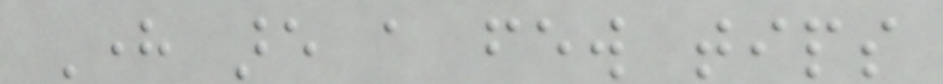Here are a few tips
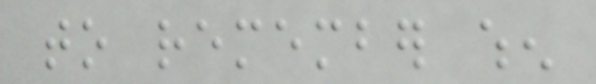to remember when
